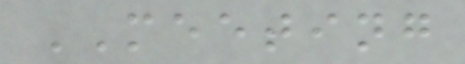MEETING
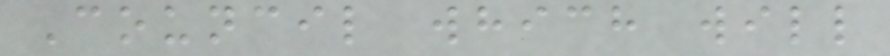Council which will
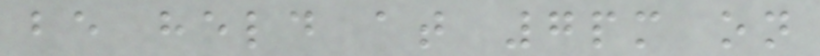be held at 7pm on
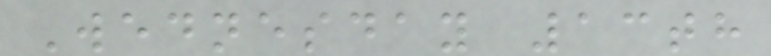Wednesday 13th
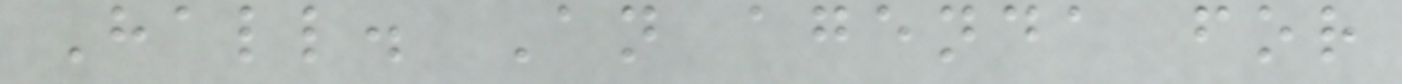Hall. An agenda for
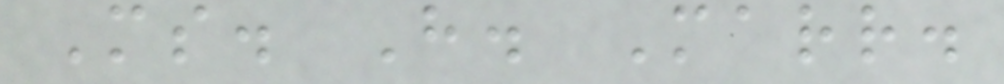Ms. H. Marr.
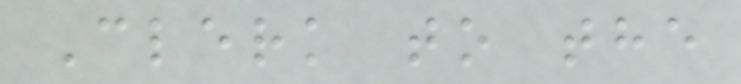Clerk to the
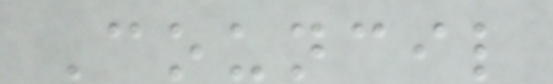Council
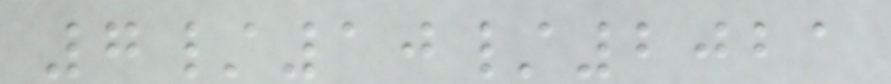7/10/2021
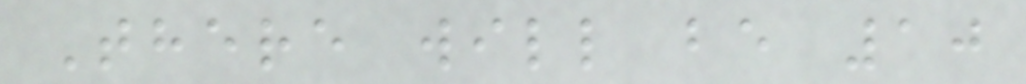There will be 10
